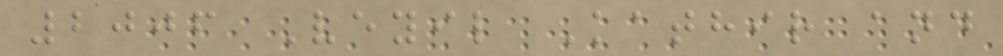2006 Veyil Kathir and
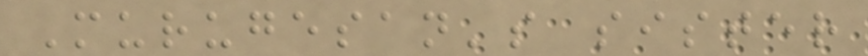Murugesan's sister
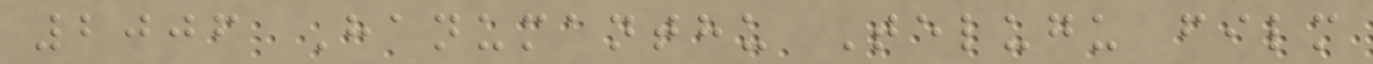2006 Hanumanthu Telugu film
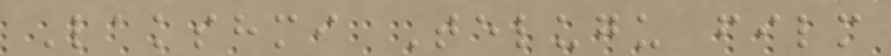Lakshmi Telugu film
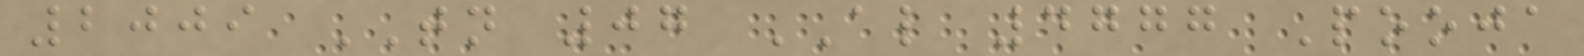2009 TN 07 AL 4777 Pooja
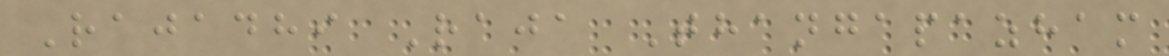Rajadhi Raja Thangapazham
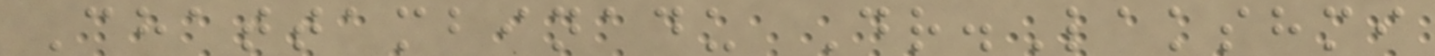Chattambinadu Dr.Lakshmi
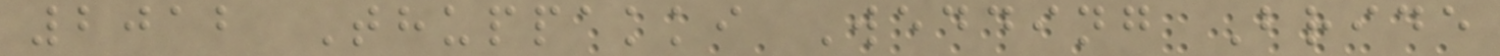2012 Thuppakki Wedding Bride
